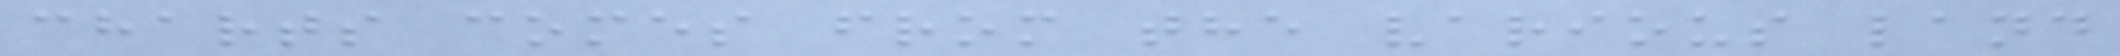charts comes from the various land
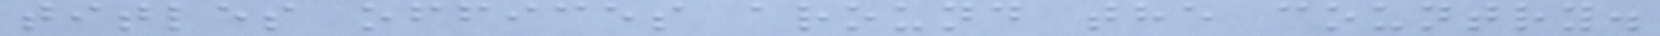titles offices around the country.
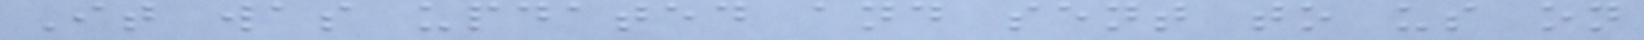It was updated and sent to us on
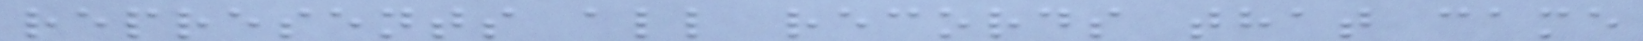represents all records that came
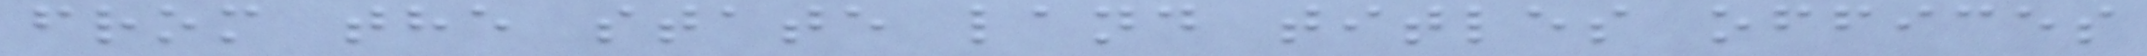from the state land titles offices
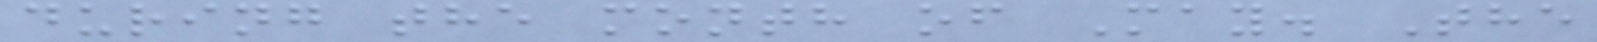during the month of May. The
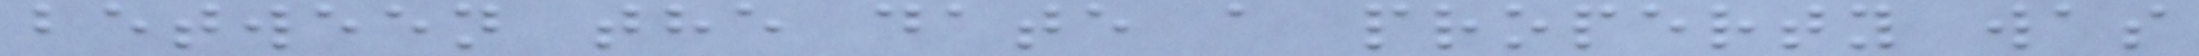between the date a property was
